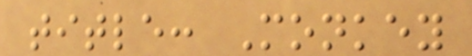title: Monkey
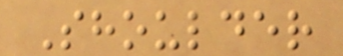Shoulder
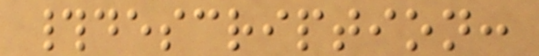#description:
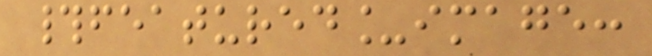#featured_image:
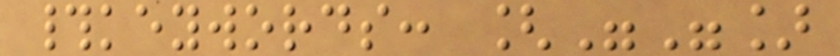#keywords: [""]
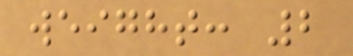weight: 2
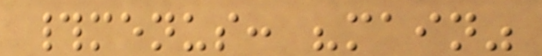#menus: "main"
